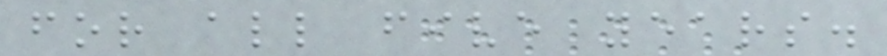for all five years.
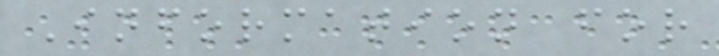Information for
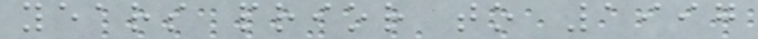years prior to 1997
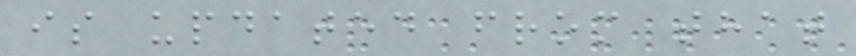is updated from that
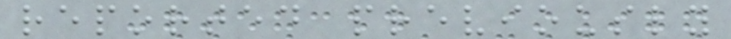reported previously
